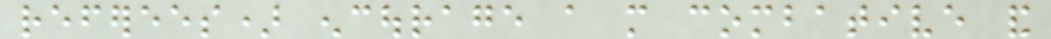referees) encourage a more combative and
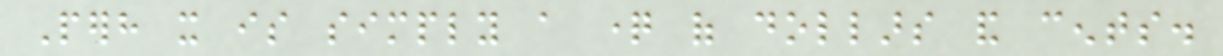Perhaps it is simply a question of dollars and cents.
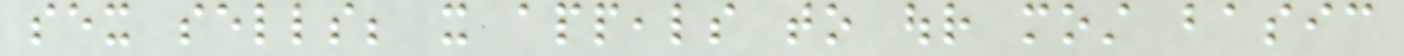sex sells; it appeals to our most basic
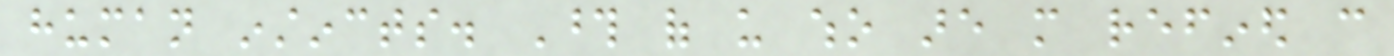human instincts. Those of us who are more refined can
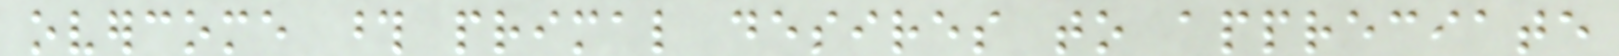overcome those primal desires to appreciate
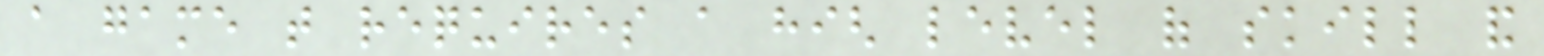a game that requires a high level of skill and
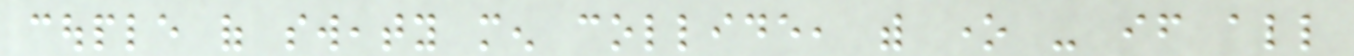couple of sweaty men collide, with one - if all
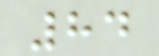84
